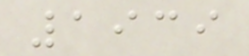1939
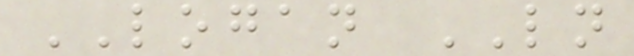LOGAN LN
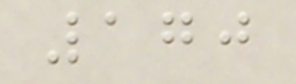170
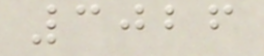3026
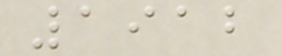1912
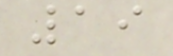19
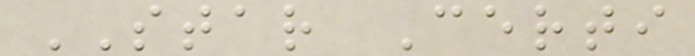STAR Certi
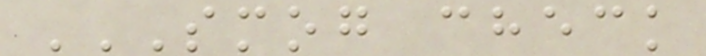SMOG CHECK
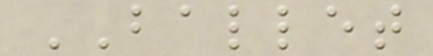BALLET
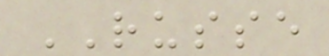RUSSE
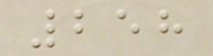258
